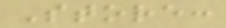Store:
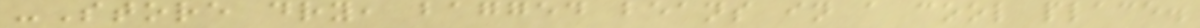-Store dry, bagged beans in a cool place.
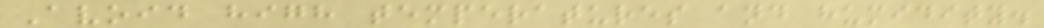Avoid high temperatures and humidity.
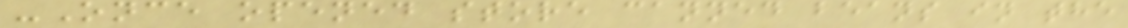-Once opened store canned beans in the
